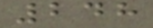248
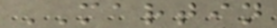MARTIN
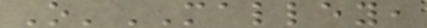O'MALLEY,
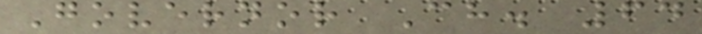Governor Ch. 64
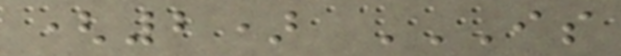(2) IS
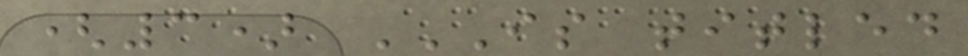(3) IS TITLED
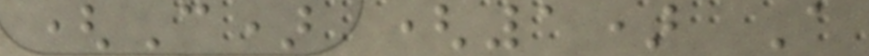(C) (1) A
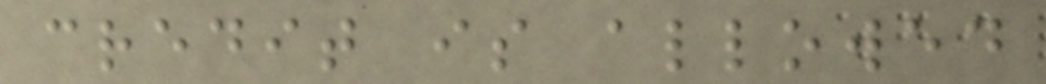credit is allowed
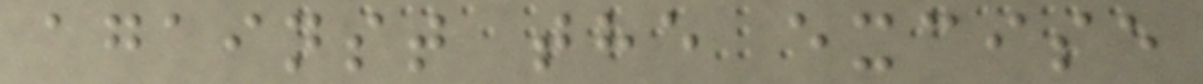against the excise
